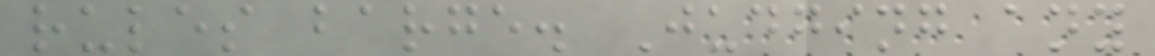rules barge. Judging any
